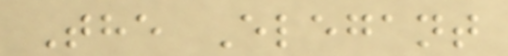The Elegant
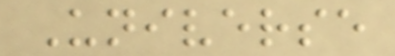Universe
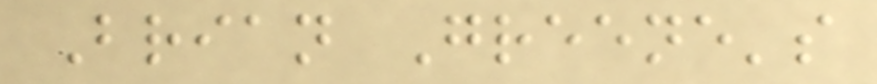Brian Greene's
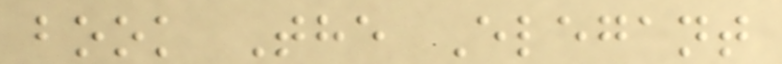book The Elegant
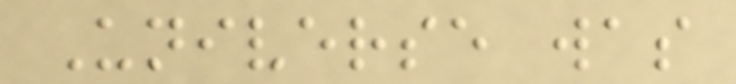Universe was
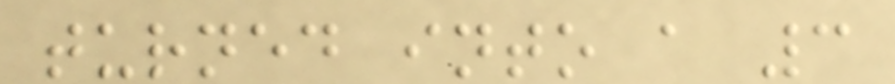turned into a 3
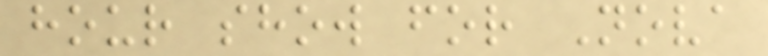hour show for Nova
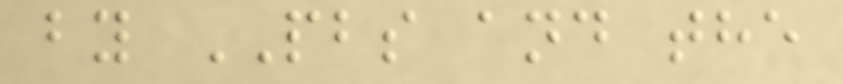by PBS and the
